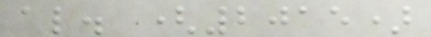al. (2015)
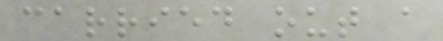carried out a
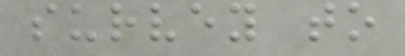survey to
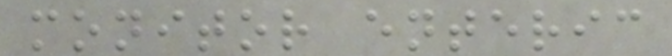monitor enteric
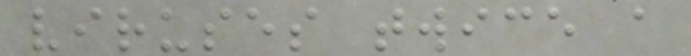viruses twice a
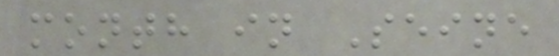month in Seine
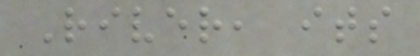River, its
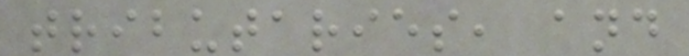tributaries, and
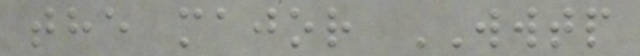the major WWTP
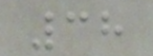38
